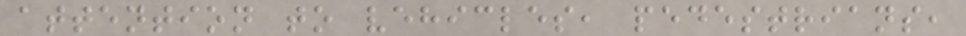attention to vehicles, pedestrians,
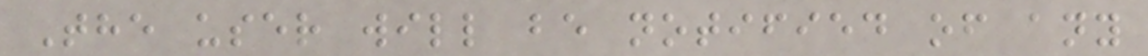The user will be notified of any
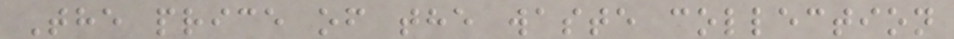The price of the waste collection
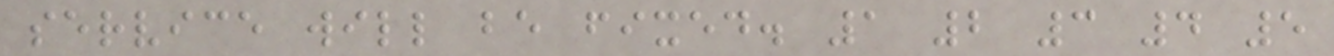service will be fixed. 1 2 3 4 5
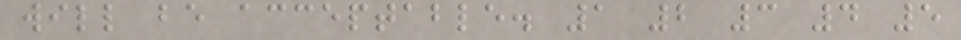will be acceptable. 1 2 3 4 5
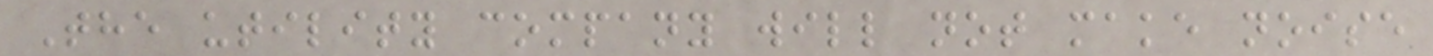The utility company will not make noise
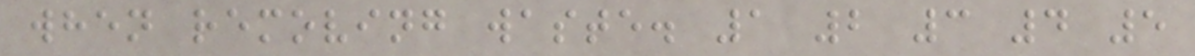when removing waste. 1 2 3 4 5
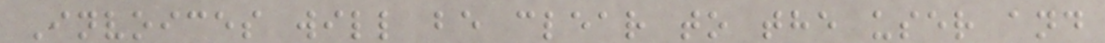Invoices will be clear to the user and
